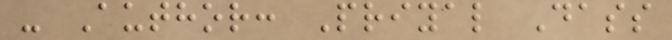- Author: Priyal Dass
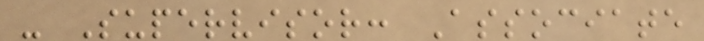- Supervisor: Associate
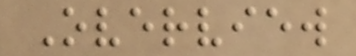Overview
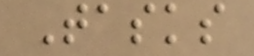Tasks
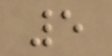5
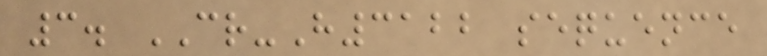3. CR-H3122 sequence
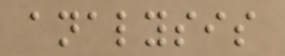analysis
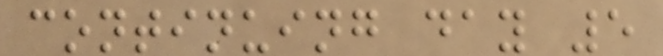continuing day 5
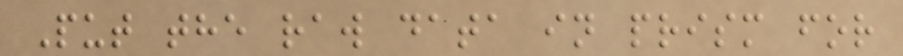Put the raw data in prism for
